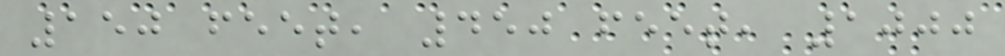150 feet, 450 feet, 1000
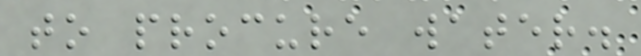to procure water.
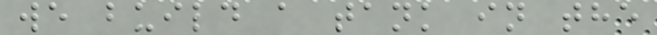we build a tank in the
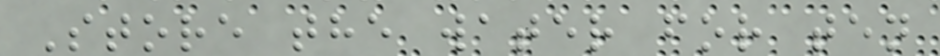Store the water for ten
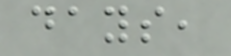days,
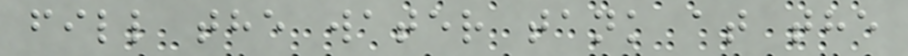fill the water tank at the
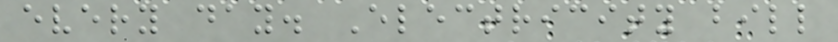every day. Electricity bill
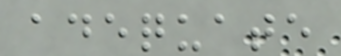adequate
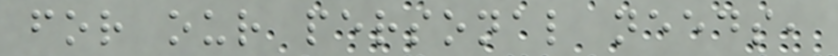for our personal needs,
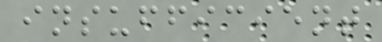insufficient
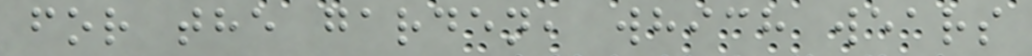for the garden, which wears
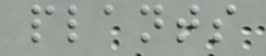plants
